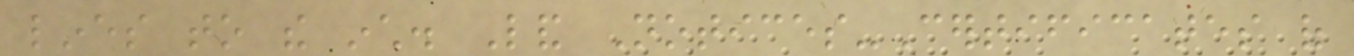lines to the inch. Land Notices-Certificates of
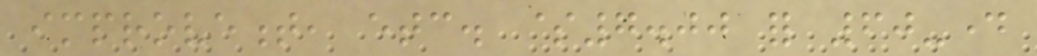improvement, etc. $7.00 for 60-day
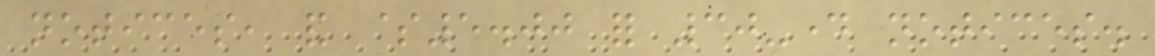notices, and $5.00 for 30-day notices.
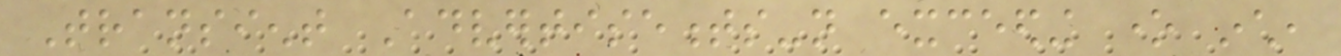Transient Advertisements-not exceeding one inch,
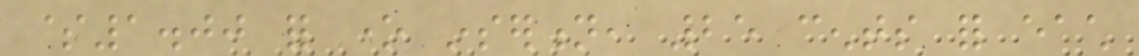$1.00 for one insertion, 25 cents for each
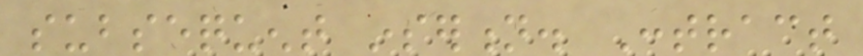subsequent insertion. Contract
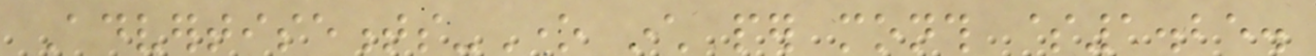Advertisements-One inch per month $1.25.
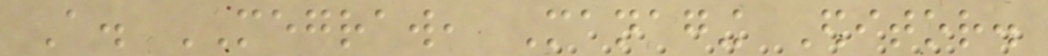A. MEGRAW, Managing Editor.
